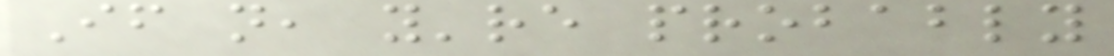If not, you're probably
